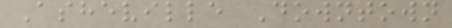Asheville Downtown
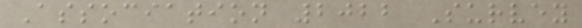Association 2022 Survey
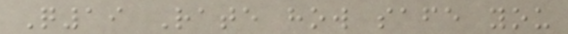Q19 Rate how safe you
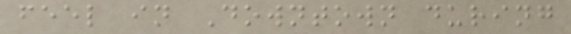feel in Downtown during
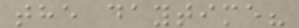the daytime?
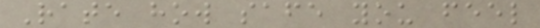Rate how safe you feel
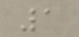1
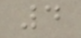4
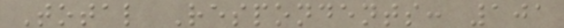Total Respondents: 101
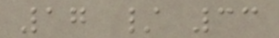17 / 33
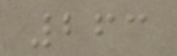263
